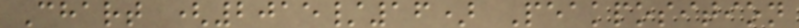Chart (2015/16) Peakposition
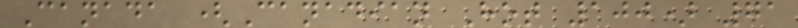Canada (Canadian Hot 100) 71
